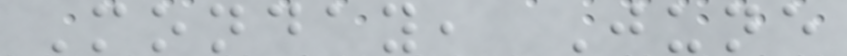Monday, June
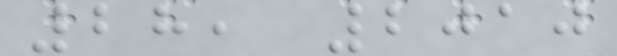28, 2010
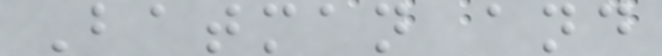Batman and
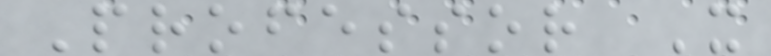Professor X
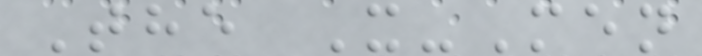The X-Men
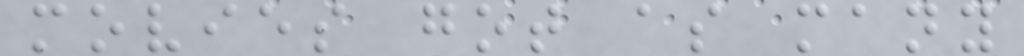movies got as many
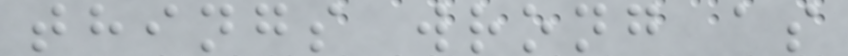things wrong as
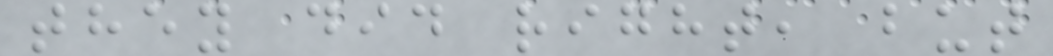they did right, but
